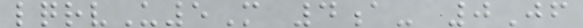lqrvU5M 4a- 0Jf
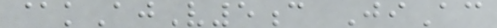@kAjV5c JiAc
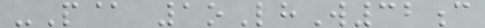-P@ 1oLhW32c
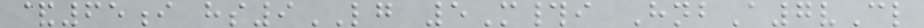&65i hs9LG 5M#i HnbA7vCl
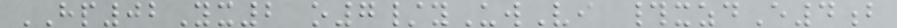HP02Yx2 o7/yUwVi #xzdE4b
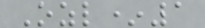Ozl*1
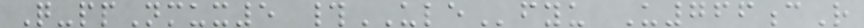Q-ppNmux5 #ULEfyu U766cR
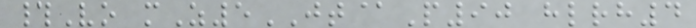#Vo mZ5JT@P90 hlrh4
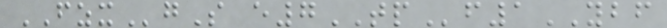FZXgS e7TPf1YBF
